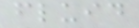fluid
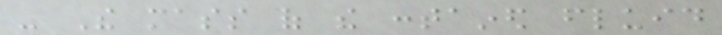- The mass of the contained fluid
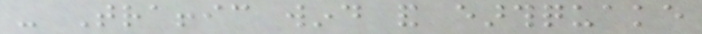- Traffic wind and earthquake
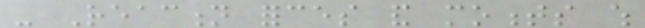- Reaction forces and moments which
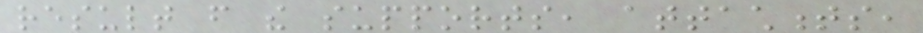result from the supports, attachments,
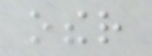other
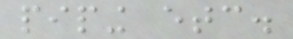piping etc.
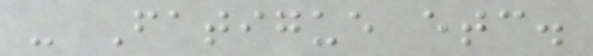- Fatigue etc.
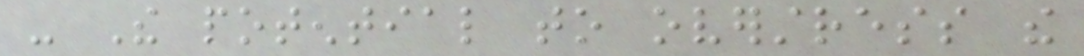- The potential to overstress the
